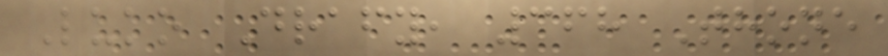Luko Drafy, 368 Thone
